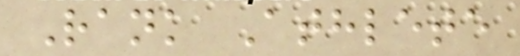Rank Athlete
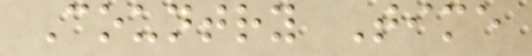Country Time
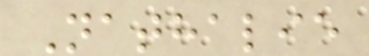Nathalie
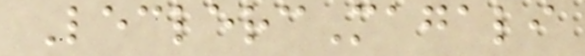LeclercMagali
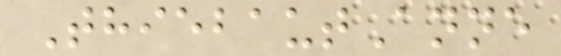ThiebautAnne
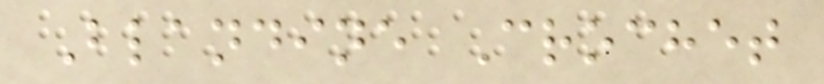Blandine Crochet
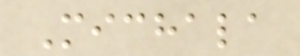Michala
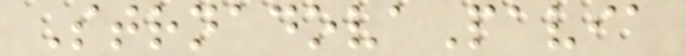StrnadovaPavia
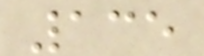135
